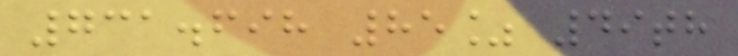731.698 85% 49th
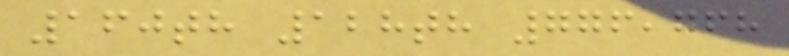160th 128th 776,768
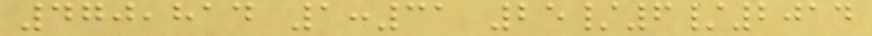470,814 1:31 25/6/2014
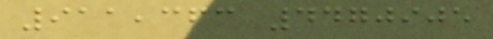911,363 4470905
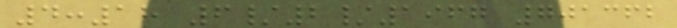4:18 6/2/1967 701362
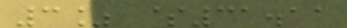3% $31.11
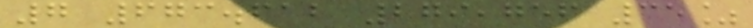7 673.612 279,756 35%
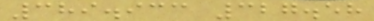389.933 327.58
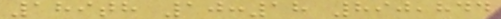189th 10:18 890,844
